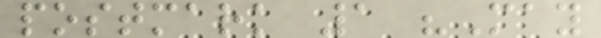postmark 1 "May
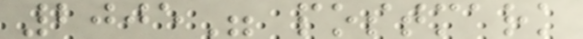2005" postmark
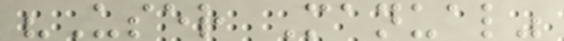"User Manual"
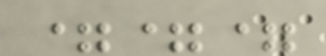===
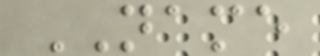NAME
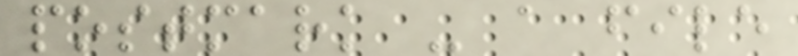postmark - a file
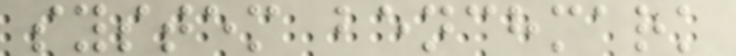system benchmark
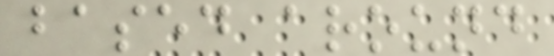based around
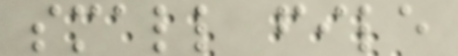small file
